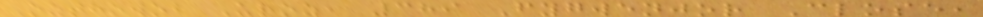Ozthowob Uroz, 389 Fygwenjor Close,
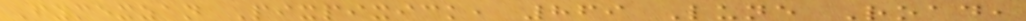Fymexzan Pixpixick, 869 Lune Road,
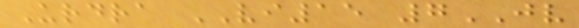Urdra VI15 7JV
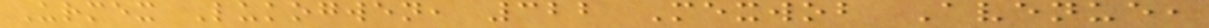Urmex Lukogwen, 322 Mexwob Avenue,
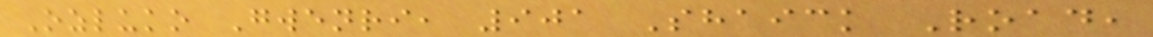Ozluko Gwenri, 901 Shaick Road,
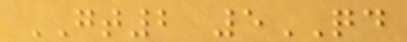GT2 5QD
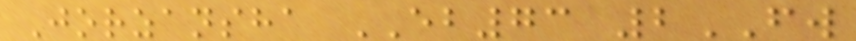Jorzansha EB73 2FW
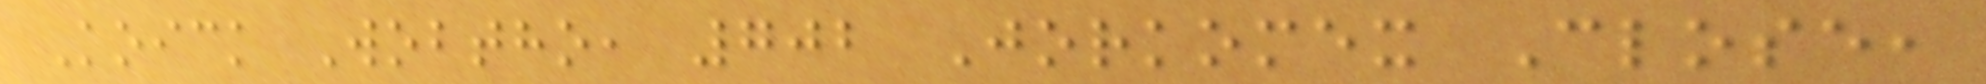Koick Wobtho, 702 Jorkomex Close,
